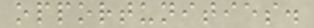opportunities.
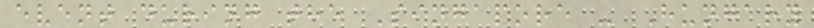event during the Singapore - Hungary
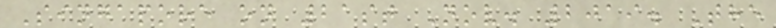Singapore on 21st Nov. 2019. The
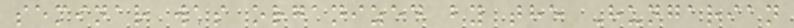seminar was organized by the Hungarian
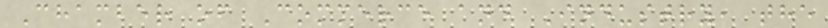Chamber of Commerce and Industry, the
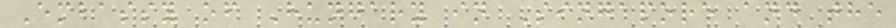Embassy of Hungary in Singapore and the
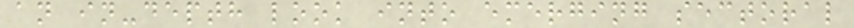an in-depth look into emerging sectoral
